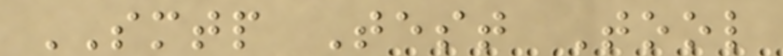SMTP Test Tool
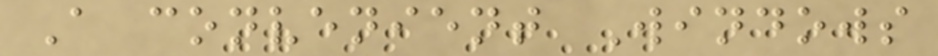A convenient Windows
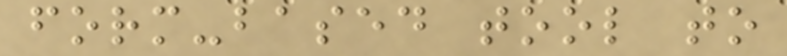form-based tool to
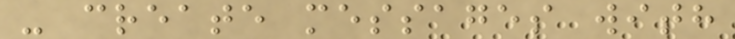- create messages with
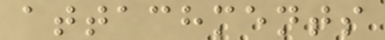attachments
